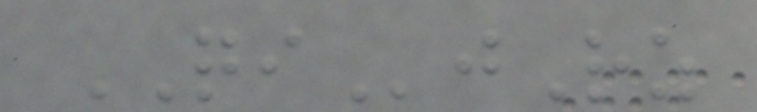QIjRz
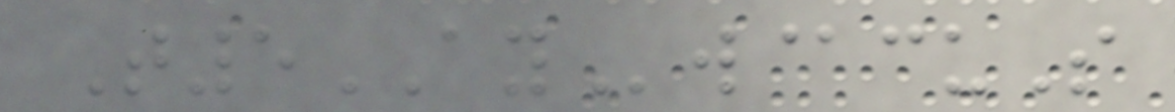T5AYw@cuS
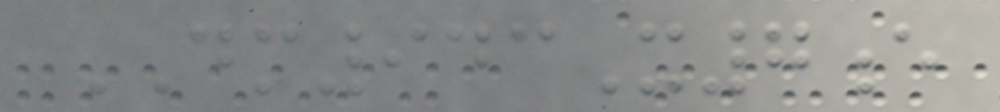DM943X7e
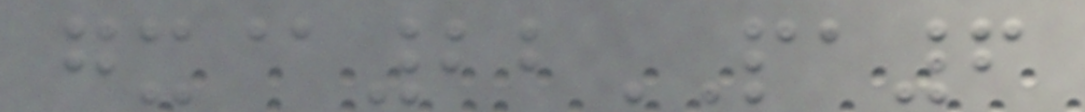gx@22PA6
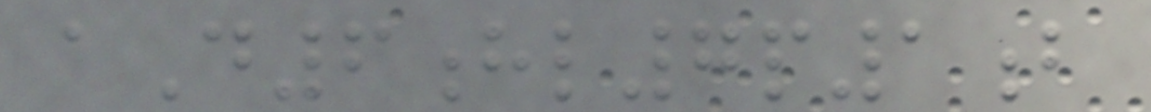aD6hl7p1b
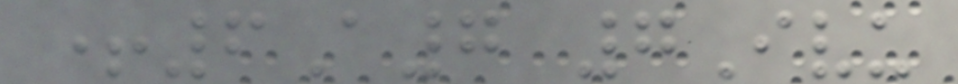+6A7 7Ivu
